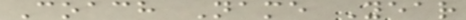Coach Name Year
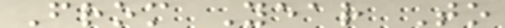From Year To
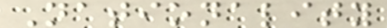Nationality
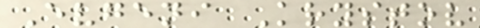Evgeni Krystov
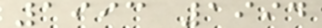1993 1994
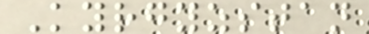Kyrgyzstan
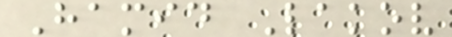Hamid Lakov
